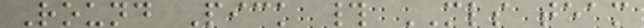Round Pick # MLS team
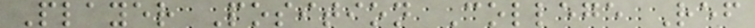Player Position College Ref
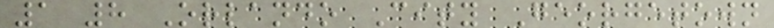1 8 Orlando City Georgetown
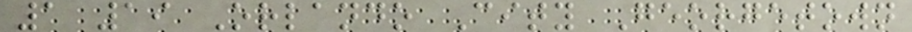1 19 Orlando City Georgetown
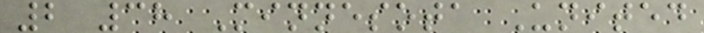2 38 Minnesota United
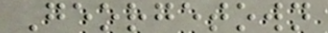Georgetown
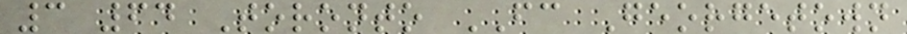3 64 Toronto FC Georgetown
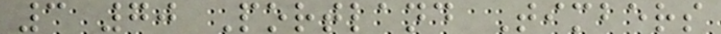3 70 Portland Timbers
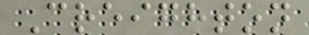Creighton
